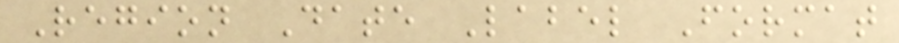Region Date Label Format
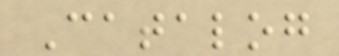Catalog
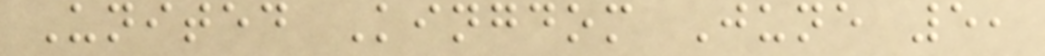United Kingdom June 5,
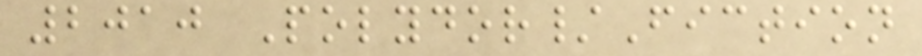2010 Polydor/Fiction
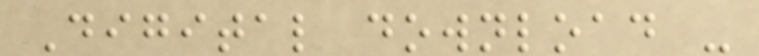Digital download -
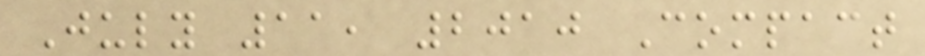July 11, 2010 Compact
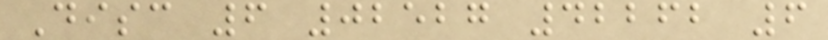Disc 6 02527 42262 6
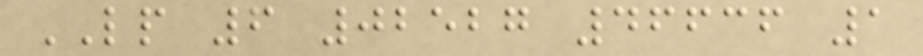LP 6 02527 46636 1
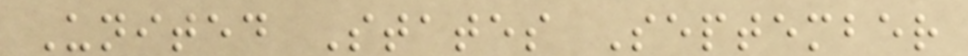United States September
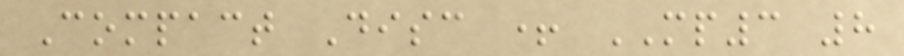Compact Disc + MP3 8
